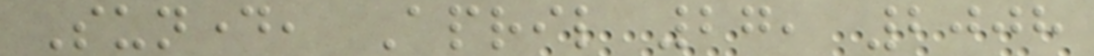Sunday, April 27, 2008
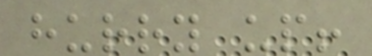hurry up!
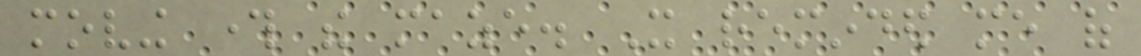moving through the maze. It reminded me of
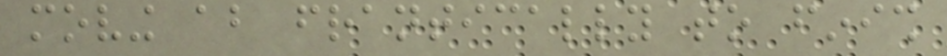moving about frantically to finish
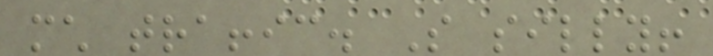much traffic. So silly!
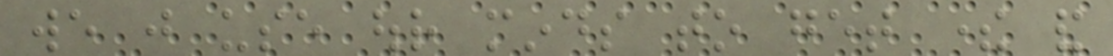we just use our minds to get there and
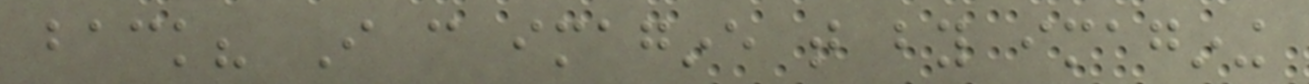back? I can imagine that by imagining
